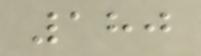180
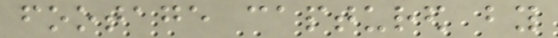footage captured by
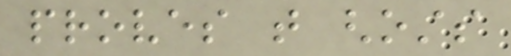proves that ghosts
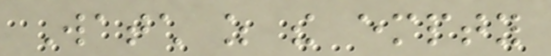Watch as the empty
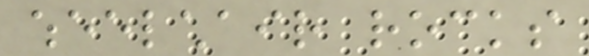wheelchair rocks
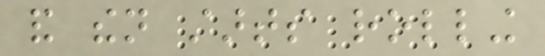and then starts rolling
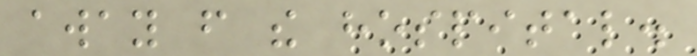away from the hospital.
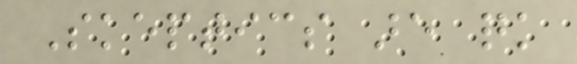Skeptics are quick
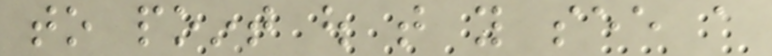to point out that you see a
